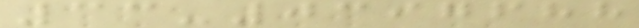33-0397688
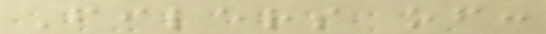Filers of:
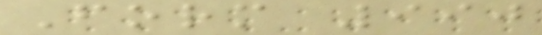Form 990
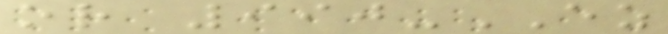or 990-EZ
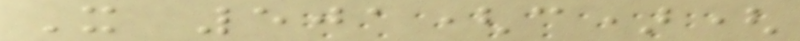X 501(c)(
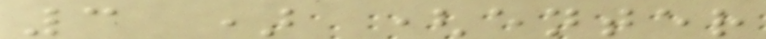3 ) (enter
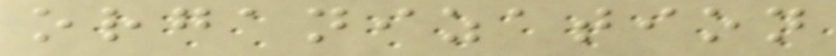organization
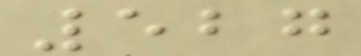527
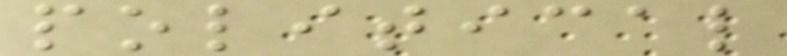political
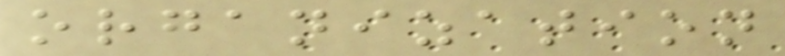organization
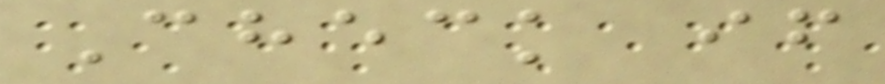Check if
